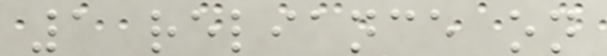1 reliance on
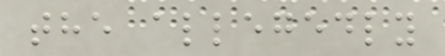the allegedly
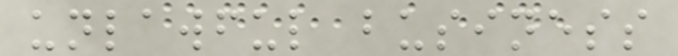unlawful business
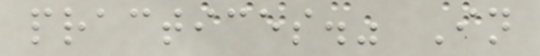practices." In
